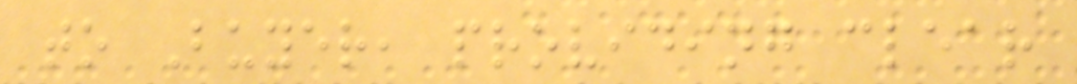to Buyer, providing clear
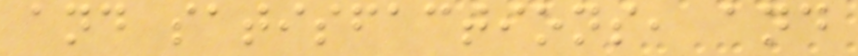and satisfactions, and
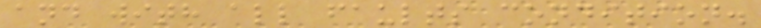and with all faults condition.
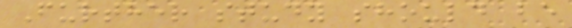Further study should be
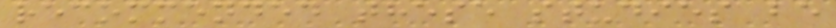recommended these studies be
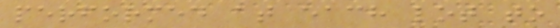performed at each lot to
